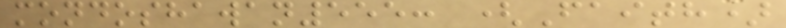mondoshawan555: (Faith)
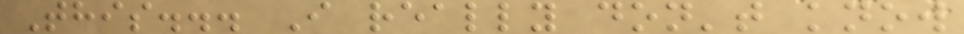This... I really don't know
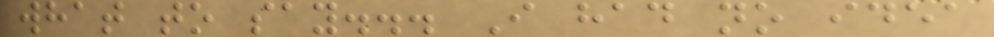what to say... I had no idea
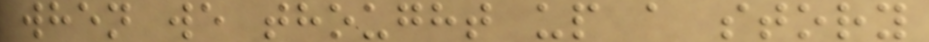when we thought up a story
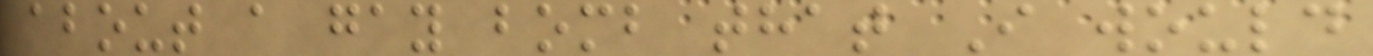about a gay bomb that I would
